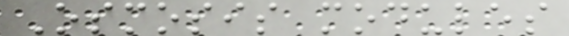Osmosis modules
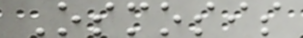Osmosis
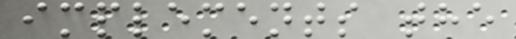implements the
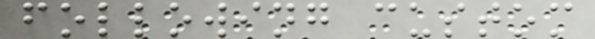following custom
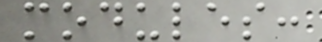modules:
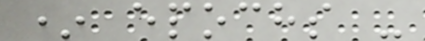* epochs -
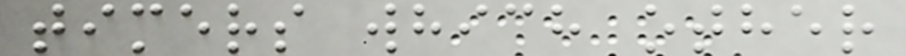timers which other
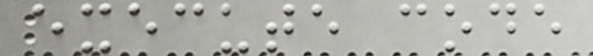execute code
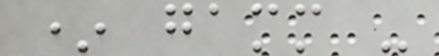* gamm -
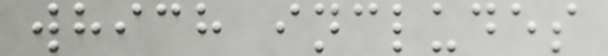which includes
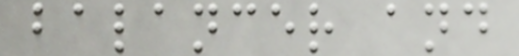balancer and
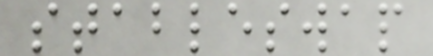stableswap
